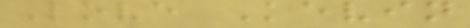Love Kevin
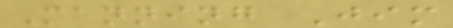Manning Jim
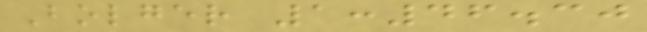Bolger 1:46.30
